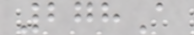278A
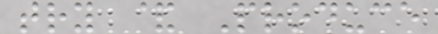try & Produce
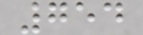754
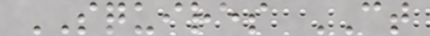SQUIRES CT
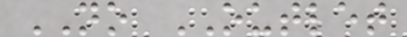NO OUTLET
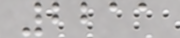2211
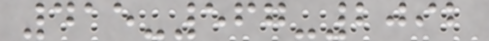415-567-2092
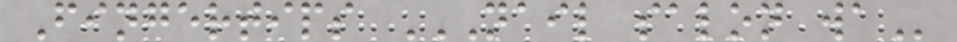Fingertips NAIL SALON WA
